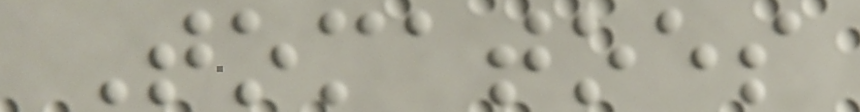Tomatoes
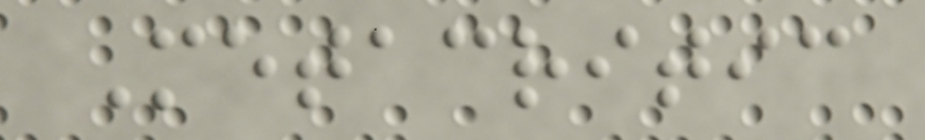Metacritic
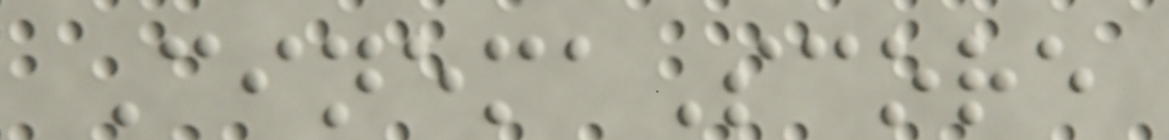CinemaScore
